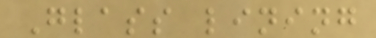Glass lining
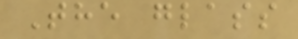The glass
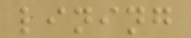lining
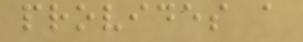provides a
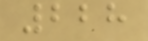228
